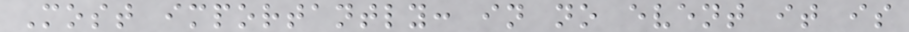Most importantly: in no event it is
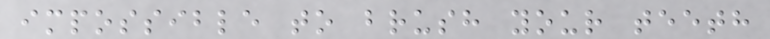impossible to brush your teeth
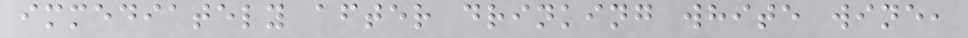immediately after drinking white wine,
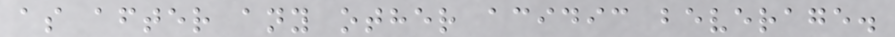as after any other acidic beverage.
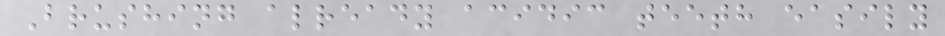Brushing already acidic teeth easily
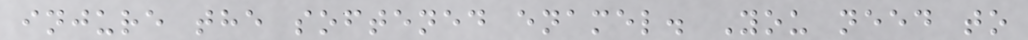injure the softened enamel. You need to
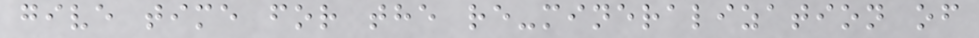give time for the re-mineralization of
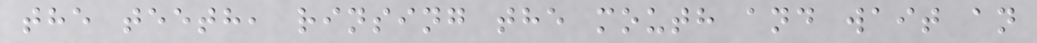the teeth, rinsing the mouth and wait an
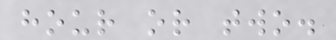hour or two.
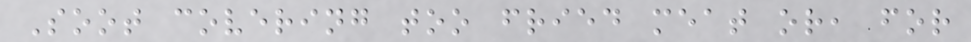Soot covering too fried meat or, for
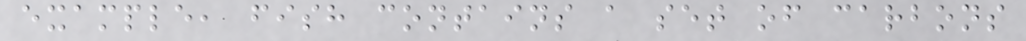example, fish contains a set of carbons
